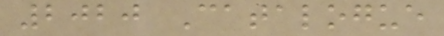2020 Catalogue
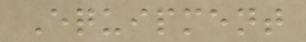Equipment
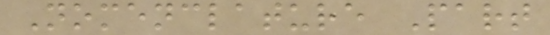Nomenclature Part
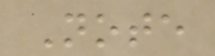Note
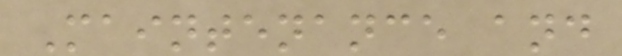Maintenance and
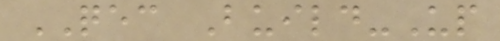QEC Build-Up
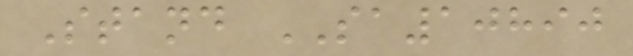Stand SA10890
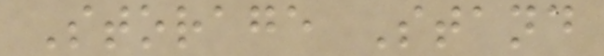Storage Stand
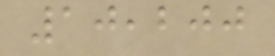10,200
